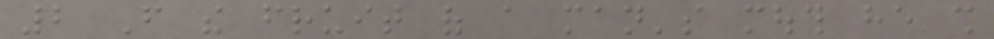2 From the fruit of a man's mouth he shall
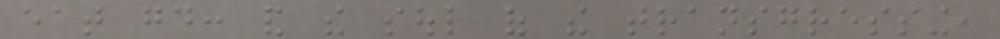eat good: and the soul of the transgressing,
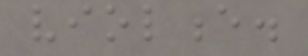violence.
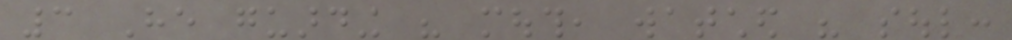3 He guarding his mouth, watched his soul:
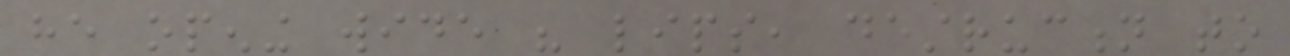he opening wide his lips, destruction to
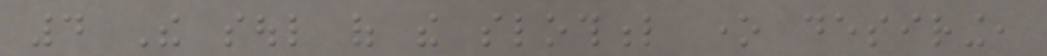4 The soul of the slothful one desiring,
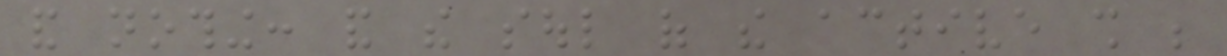and nothing: and the soul of the active shall be
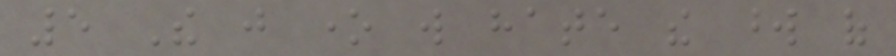5 The just one will hate the word of
